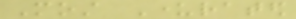Most Underrated
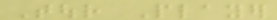Tour Player
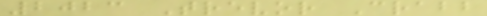2023 Trevor Crabb
